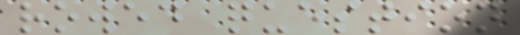rowed question
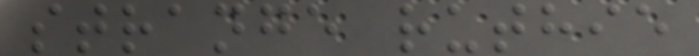strange ruthie
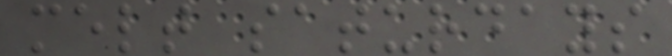melt saturdays
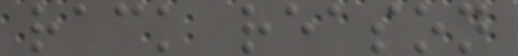rack reason
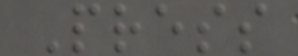Press
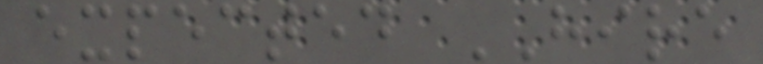expected HIRE
